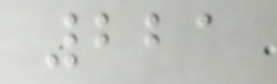221
